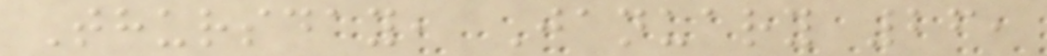Thursday, January 26,
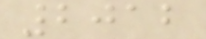2012
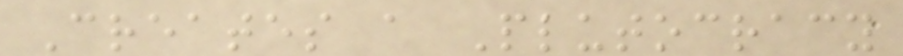Creates a Plutocracy
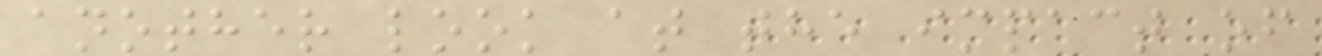another look at the impact of
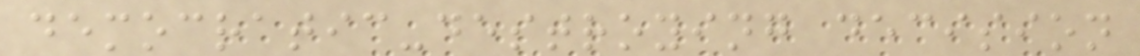democratic-destroying decision
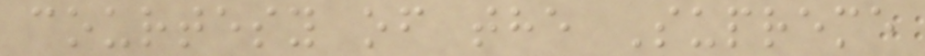courtesy of the Supreme
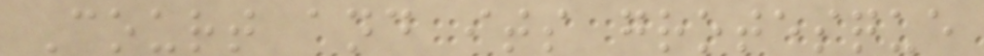Court and its grotesque
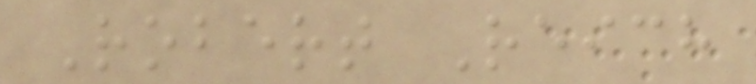Robert Reich
